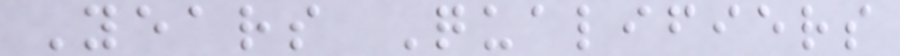Years Qualifiers
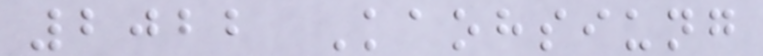2022 Kaohsiung
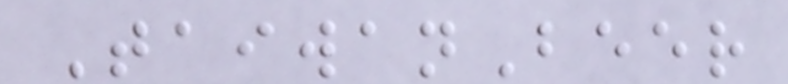TaiwanBeer
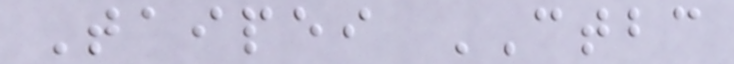Taipei CTBC
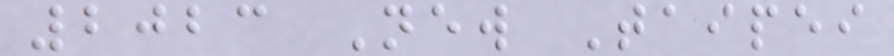2023 New Taipei
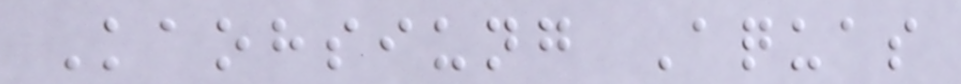Kaohsiung Aquas
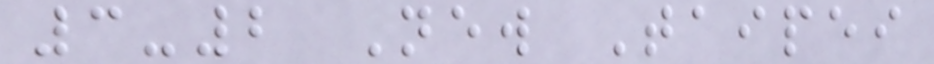3-2 New Taipei
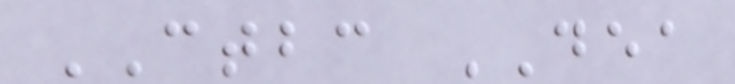CTBC DEA
